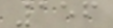156
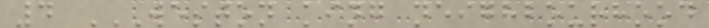4 WESTON KING NEIGHBOURHOOD
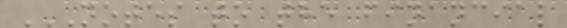NOTES TO THE FINANCIAL
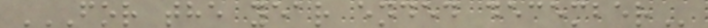FOR THE YEAR ENDED DECEMBER
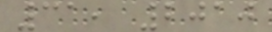31, 2010
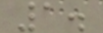1.
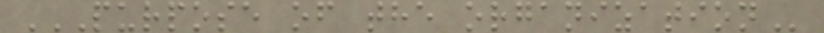PURPOSE OF THE ORGANIZATION
